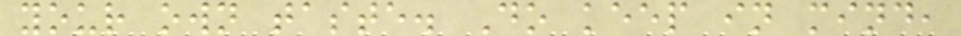your own taste. Do keep in mind,
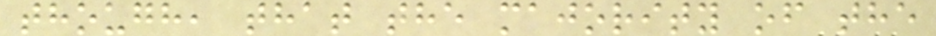though, that the majority of the
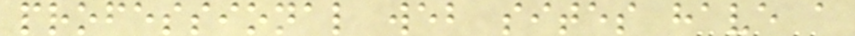professional web sites have a
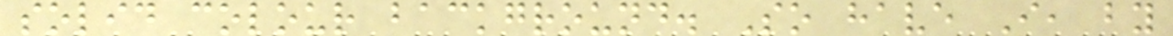solid colour background. So have I, by
